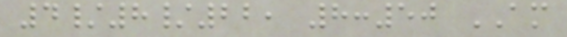4/8/22, 8:50 AM
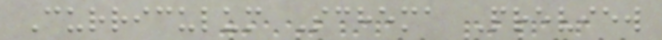Curriculum Schema Preview
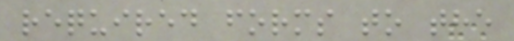required forms to the
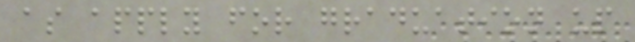as apply for graduation up
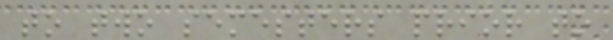to two semesters prior to
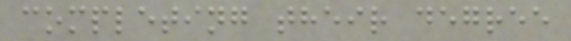completing their degree
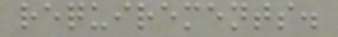requirements.
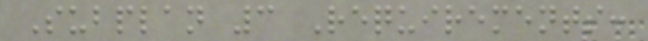Subplan 3 Requirements:
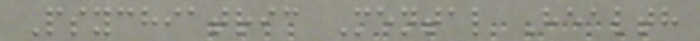Psychiatric Mental Health
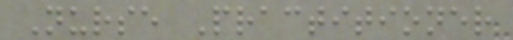Nurse Practitioner
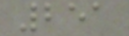251
